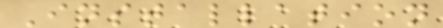Installation
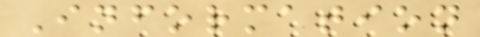Information
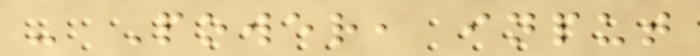- Power, input
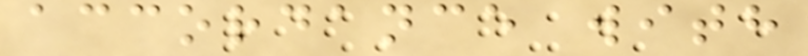accordance with
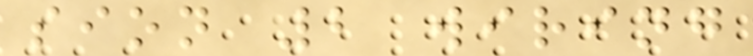sion 2 wiring
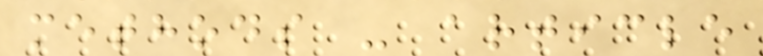methods - article
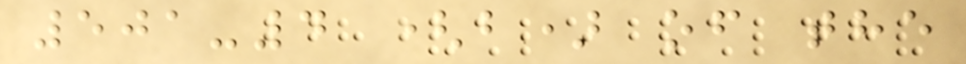501-4 (b) of the
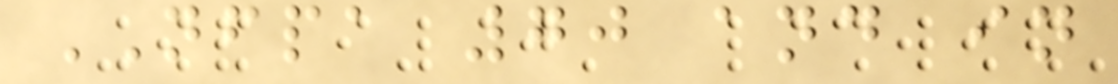NFPA 70 and in
